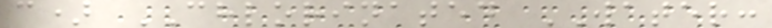c) CHLORINATED WATER:
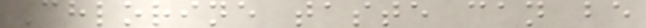Chlorine taste can be
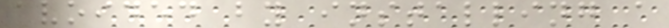avoided by installing a
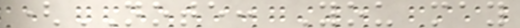(NOTE: You may
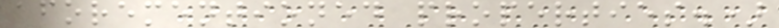aforementioned properties.)
